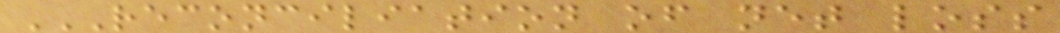RECONCILIATION OF NET LOSS
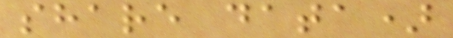share data)
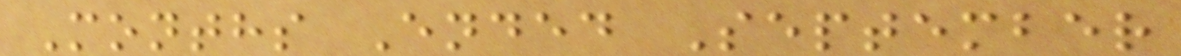Months Ended September
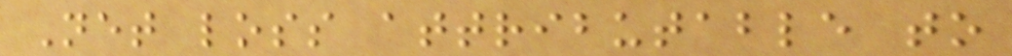Net loss attributable to
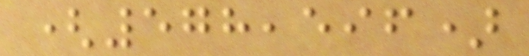(578,596)
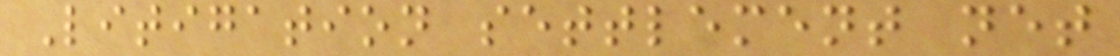Litigation settlement net
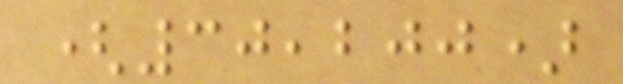(30,200)
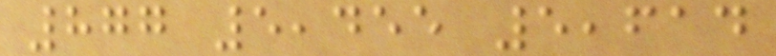877 5,455 5,614
